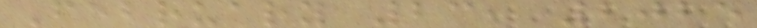February 23, 2025
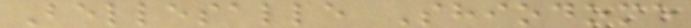Bellesalle Shiodome
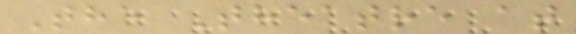The Theatre at
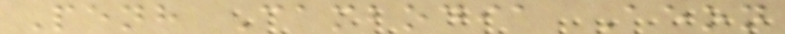Penh Cambodia Aeon
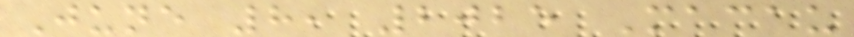June 8, 2025 Macau
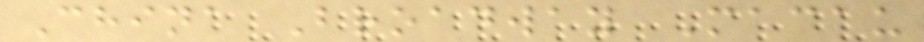China Broadway Macau
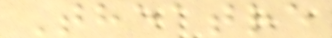Theatre
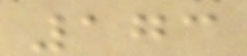173
